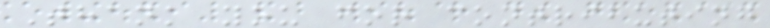Thank you for contributing
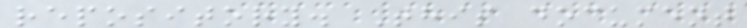repository. This document
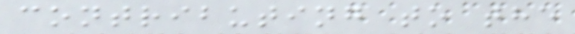contributing to the
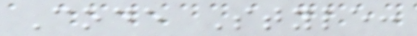Code Style:
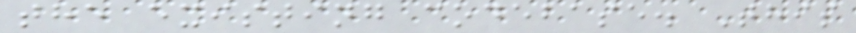the existing codebase. This
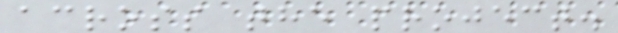across the project.
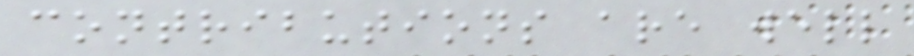contributions are well
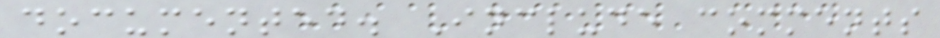documented. Include comments
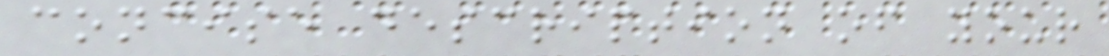concise description of your
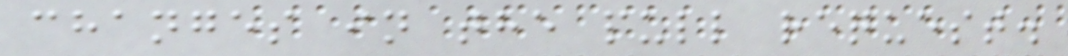changes in the pull request.
